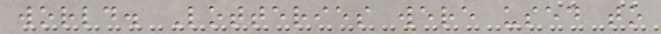world. Lotteries were used to
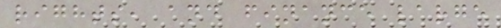rights, and finance large
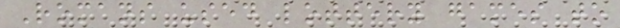Romans used lottery games to
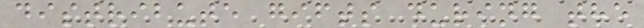distribute gifts during the
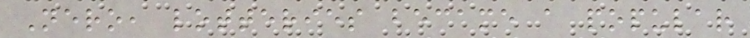Nero, lotteries became a popular
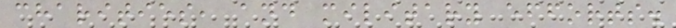charities, and military efforts.
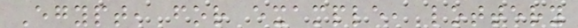Egypt, for example, lottery
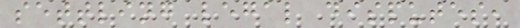settling legal disputes,
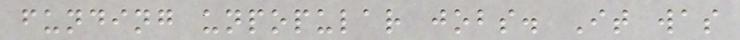funding unpopular jobs. It was
